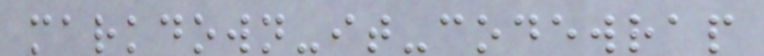markdown-it-codewrap
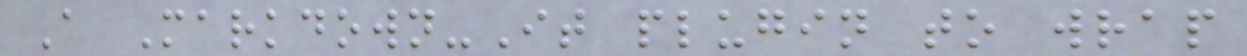A Markdown-It plugin to wrap
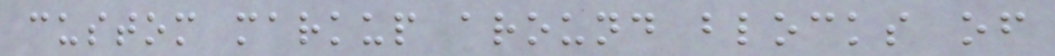custom markup around blocks of
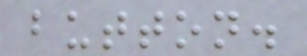button.
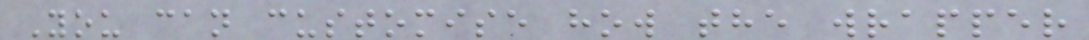You can customise how the wrapper
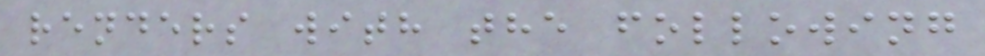renders with the following
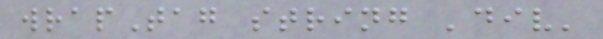wrapTag string 'div'
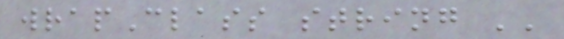wrapClass string ''
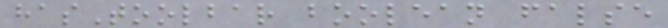hasToolbar boolean false
